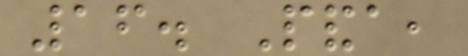16. Panda,
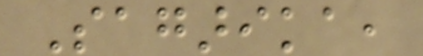Sagarika,
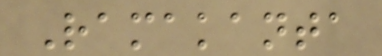Ramakanta
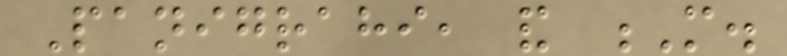Panigrahi, and M.
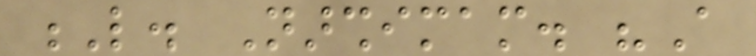L. Narshimam. "A
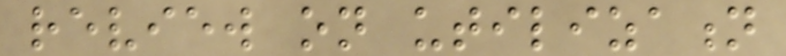review on utilization
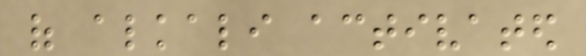of alkali activated
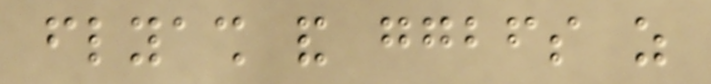flyash and ggbfs as
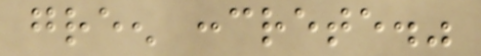green concrete."
